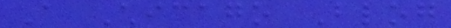A Chicago Blog
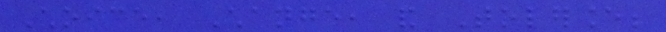Choice, Change, and Tolerance;
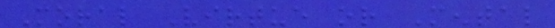Moral Virtue or Mental
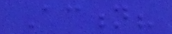Action?
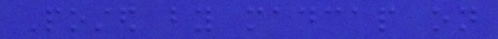Posted by madcap on
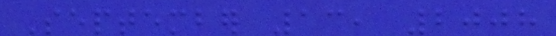September 13, 2008
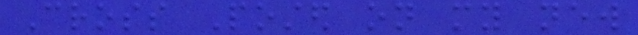Cross Posted on my new
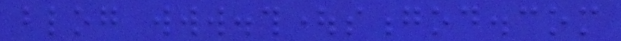blog www.thoughtsongod.com
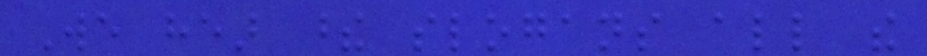We hear these slogans all the
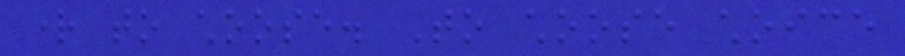right to choose. To choose choice
